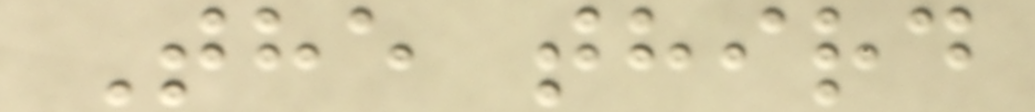The third
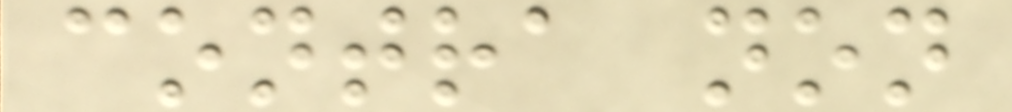contra non
